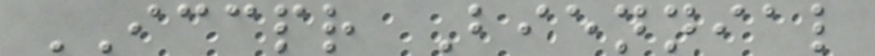ICCPR Biennial
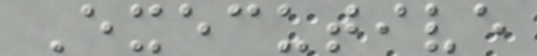Executive
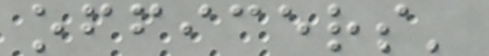officers'
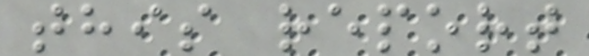this report
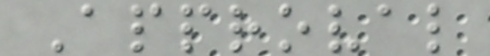Approval
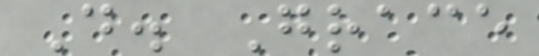D. Grace
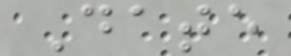Date
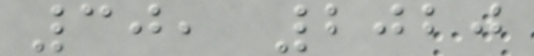30, 2020
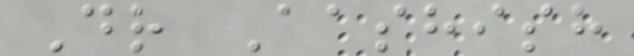Dr Aashish
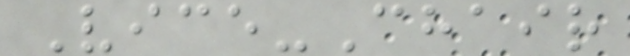Vice-Chair
